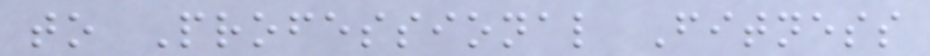to Professional Fitness
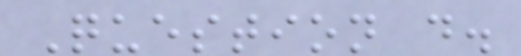Question d.
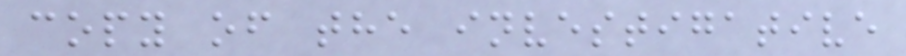copy of the investigative
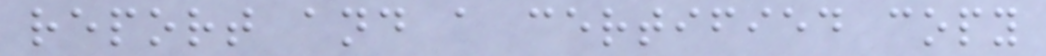report and a certified copy
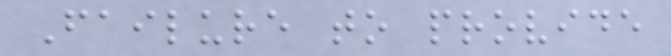Failure to provide
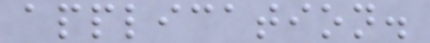application.
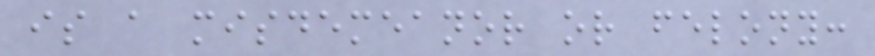is a misdemeanor or felony:
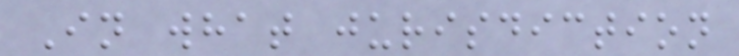In what jurisdiction
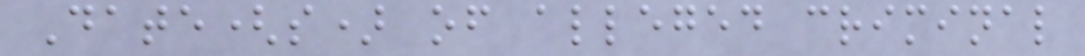Date(s) of alleged criminal
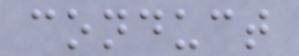conduct
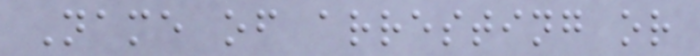Name of arresting or
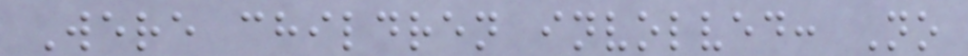Were children involved: No
